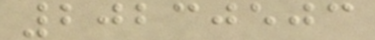20230503
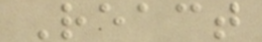React
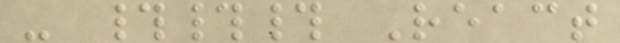- ### React
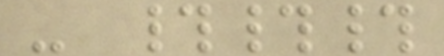- ###
